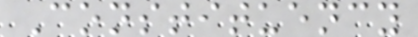Constituency
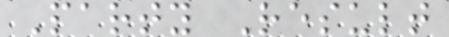Party Result
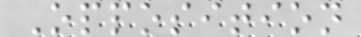Opposition
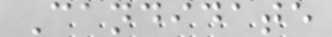Candidate
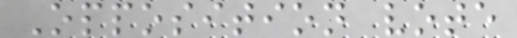Opposition vote
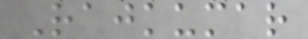Rajkumar
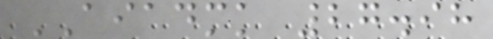AIADMK 27.98
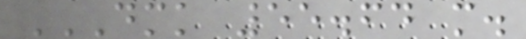DMK 55.64 M.
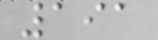191
